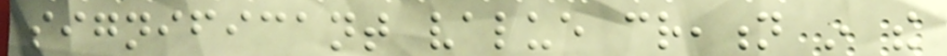significant value creation in the
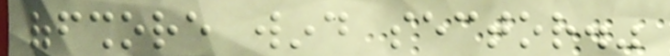offshore wind sector."
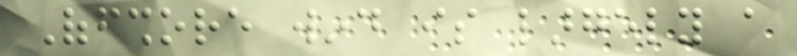Offshore wind is largely a
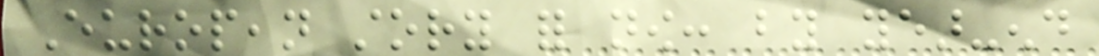European story for now: by year-end
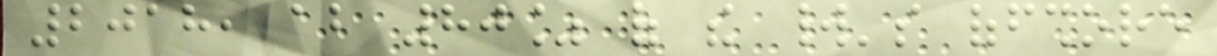2018, about 80% of the world's offshore
